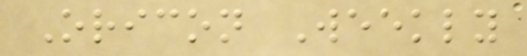Oricon Weekly
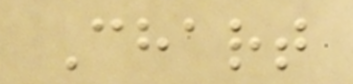Chart
